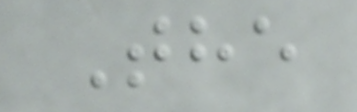The
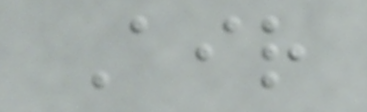Air
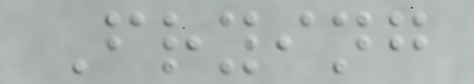Frying
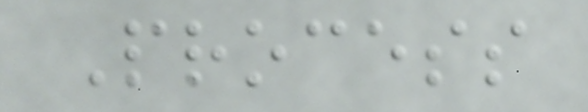Process
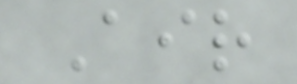Air
